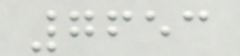7653
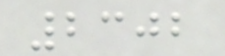2302
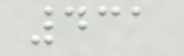431
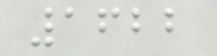1622
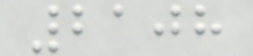2108
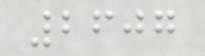2607
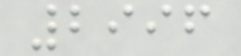2996
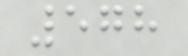578
